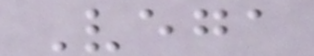Vega
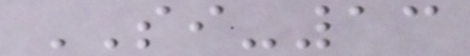SI-13
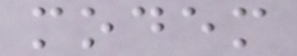modem
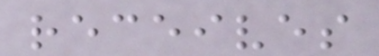receives
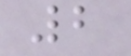2
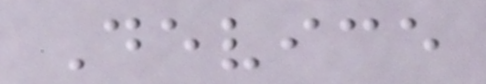Device
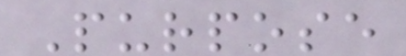Purpose
